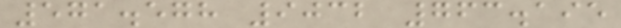571.578 9032 763.195
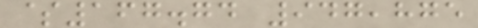$167.74 947,875
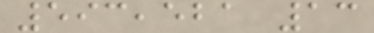593,521 13
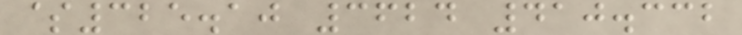$325.10 3624 410.332
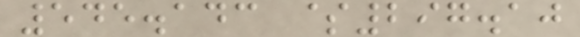545.143 $297.10
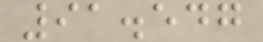91.547
